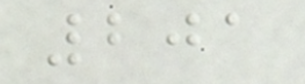201
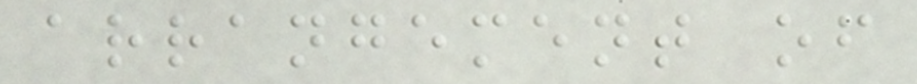arrangement of
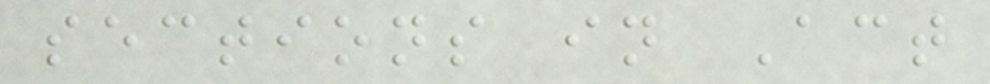sections in Act
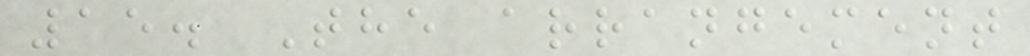15. The arrangement
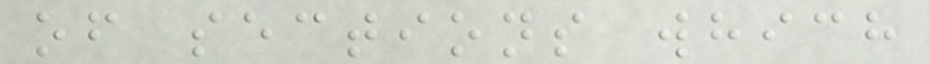of sections which
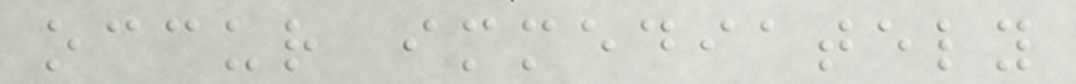occur immediately
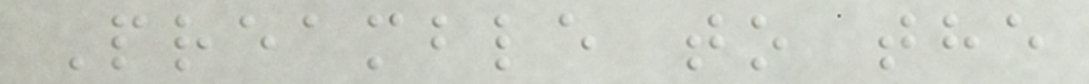Preamble to the
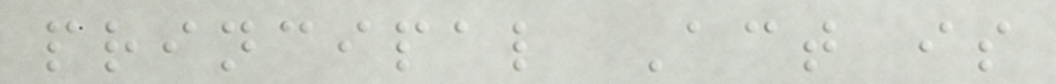principal Act is
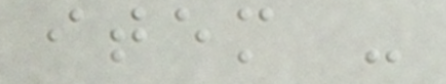item -
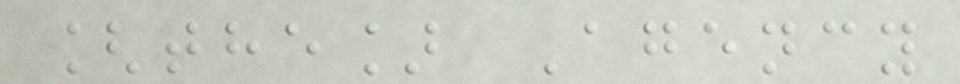[the] Agency
